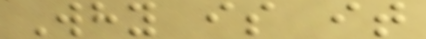Why is it
